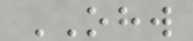OHW
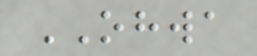OHWA
